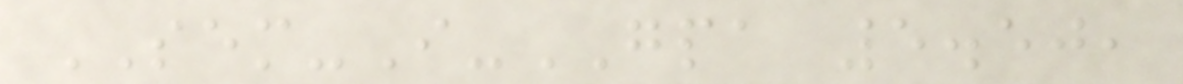SEM-I-GPA 5.50,
